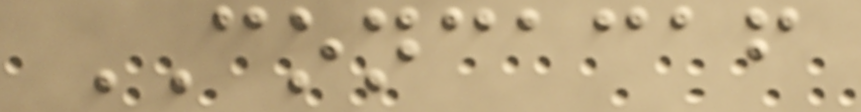CONCACAF
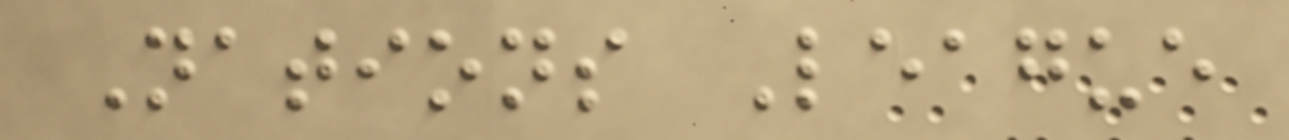Nations League
